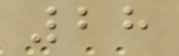28
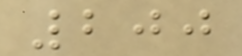200
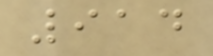914
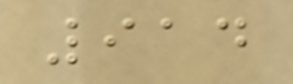914
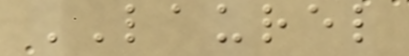LAUREL
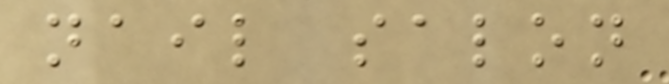nail salon
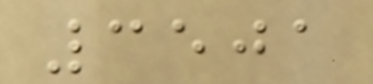3501
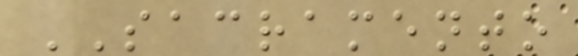SACRAMENTO
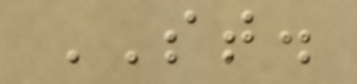ST.
